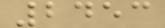2453
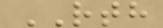RTH
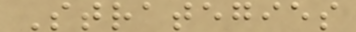Strategies
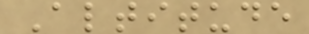Altitude
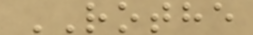ROTHE
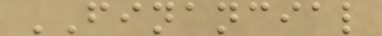FINANCIAL
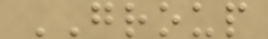GROUP
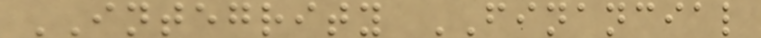INTEGRITY FINANCIAL
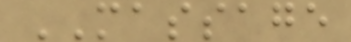MASSAGE
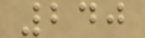240
